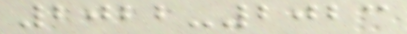2022-2023
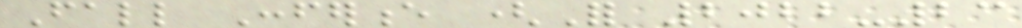Fall Conference (For 2022-23
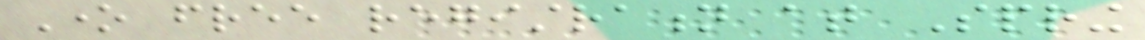One free registration at Spring
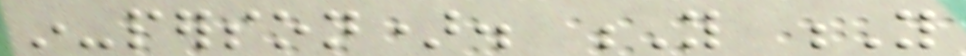in-person). Y Y
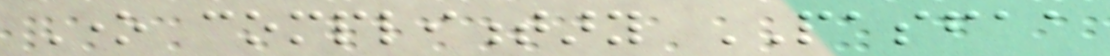One complimentary PASFAA
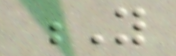Y
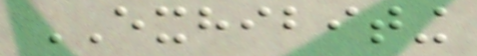EXHIBITING
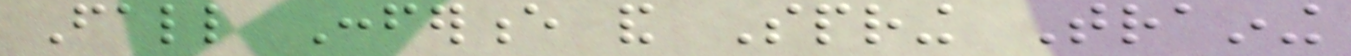Fall Conference and Spring Training
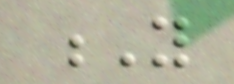Y
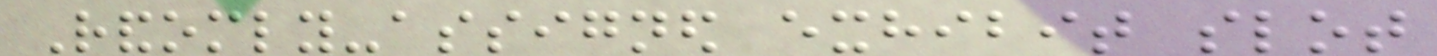Randomly-assigned exhibit slot
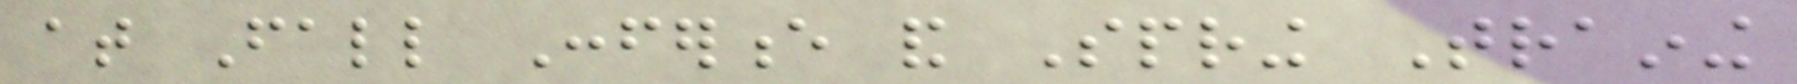at Fall Conference and Spring Training
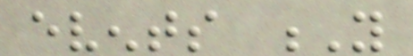events Y
